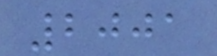2001
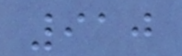910
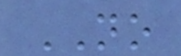NO
